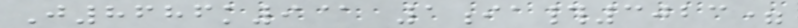J8686k9@ 1ia#3023=
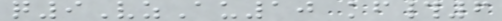q9VzAu10 kf#6
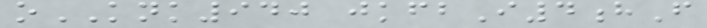oKNK940 jkfbI4hF
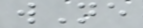wNe
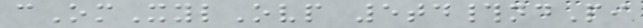cOmXylOvp 5td#ndPi
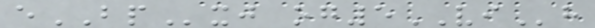eBPxj og5VIh
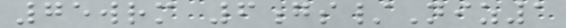75wrm 6gs/Niz1
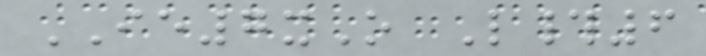IE7xO L#6
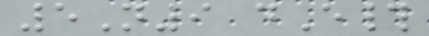5N9 dE#
